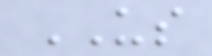US
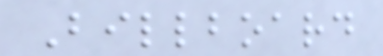Billboard
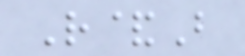R&B
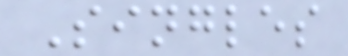Singles
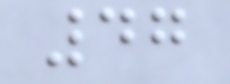47
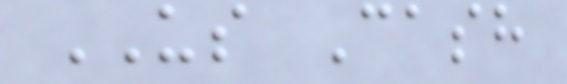US Cash
